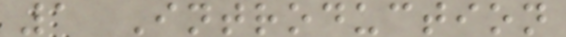1 Introduction
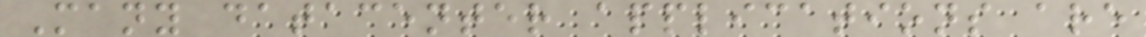Many datacenter applications are
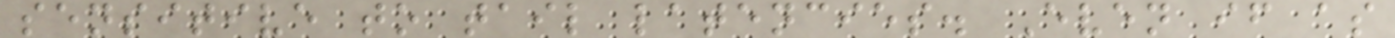sensitive to tail latencies. Even if as
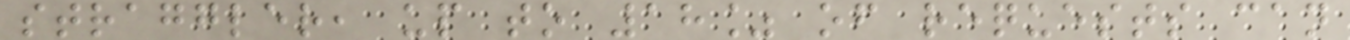straggler, up to 18% of requests can
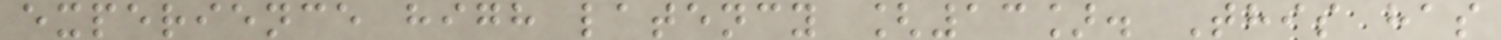experience high latency [13]. This has
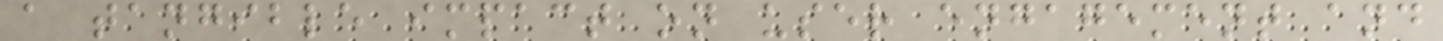a tangible impact on user engagement and
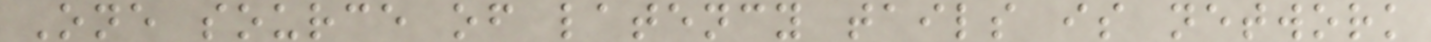One source of latency tails is network
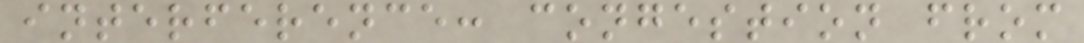interference: congestion from
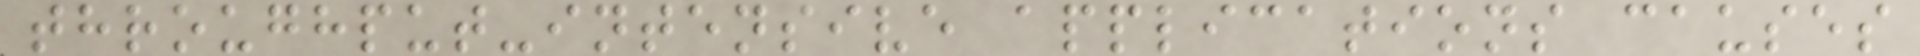throughput-intensive applications causes
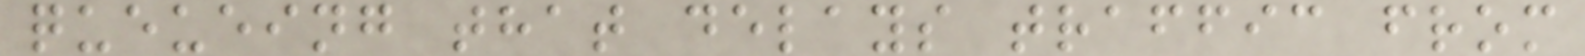queueing that delays traffic from
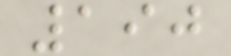190
